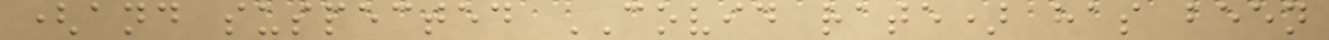(and suspected COVID rate) has been
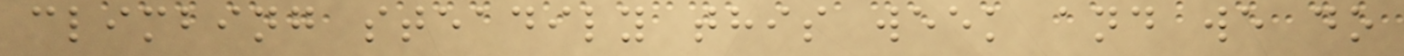climbing steadily this week and we do
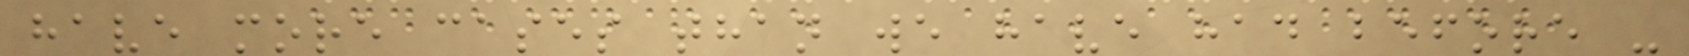have more cases than we have had before -
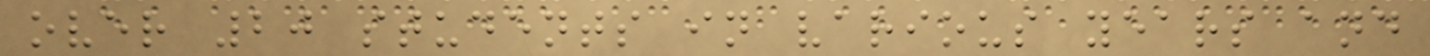over 20 students in various years and
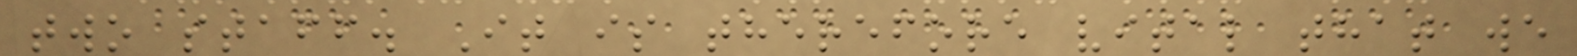two staff. It is therefore vital that we
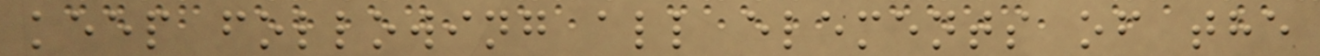keep following all elements of the
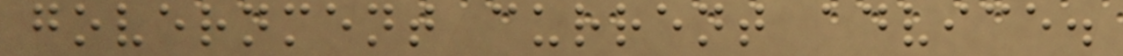government current advice.
